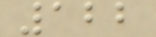122
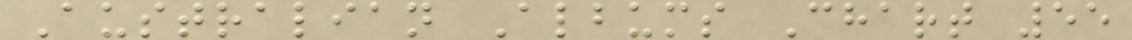Australian Albums Chart 55
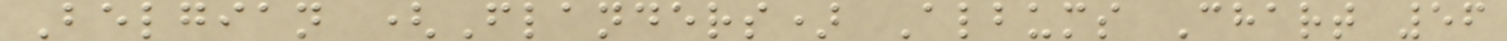Belgian (Flanders) Albums Chart 56
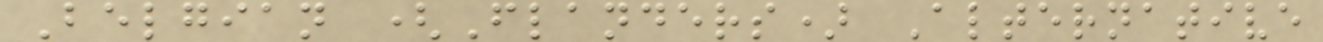Belgian (Flanders) Alternative
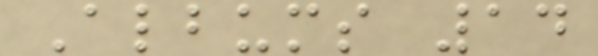Albums 14
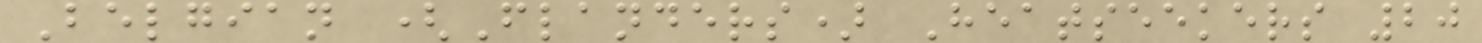Belgian (Flanders) Heatseekers 20
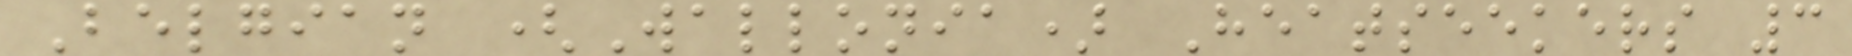Belgian (Wallonia) Heatseekers 3
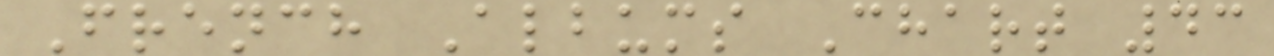French Albums Chart 43
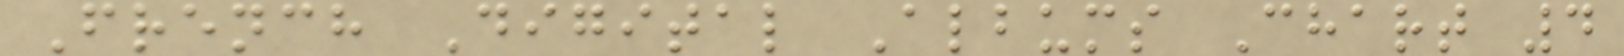French Digital Albums Chart 4
